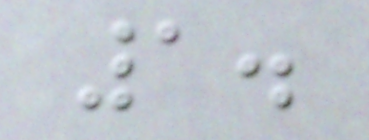1.
